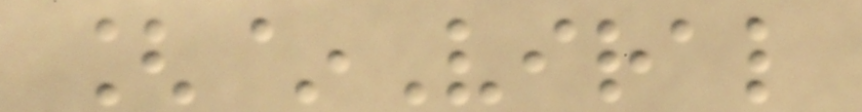[~Viral
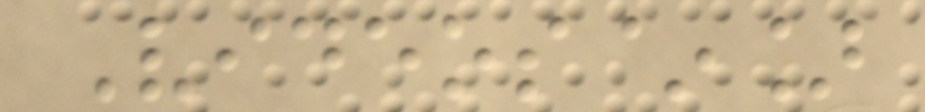Videos~]
